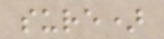sure)
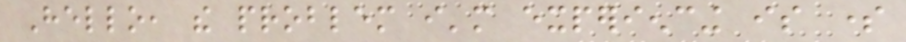Hello, the problem i'm experiencing is some
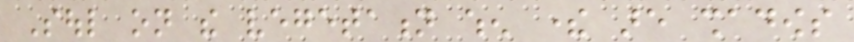Soul on the vegetation when there are shadows
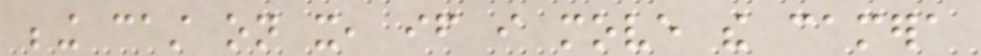being cast on it, if i move the camera
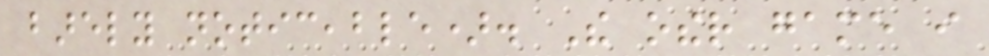barely noticeable). The other game i
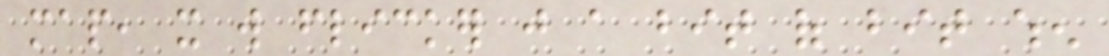map, it will flicker just a bit of bit when
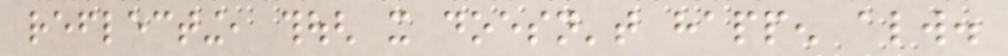reflecting, though it doesn't happen always.
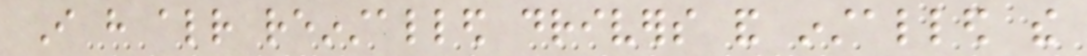I have already reinstalled drivers and installed the
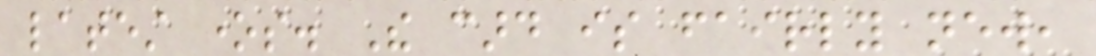latest ones. The card is fairly new,
